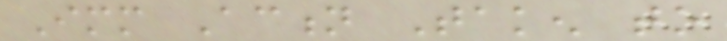Immediate Action Taken to
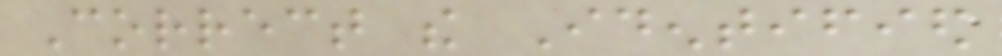Correct the Identified
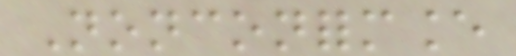Nonconformance
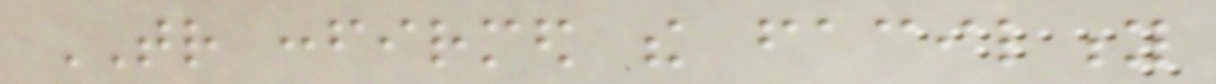TR confirmed the facility
